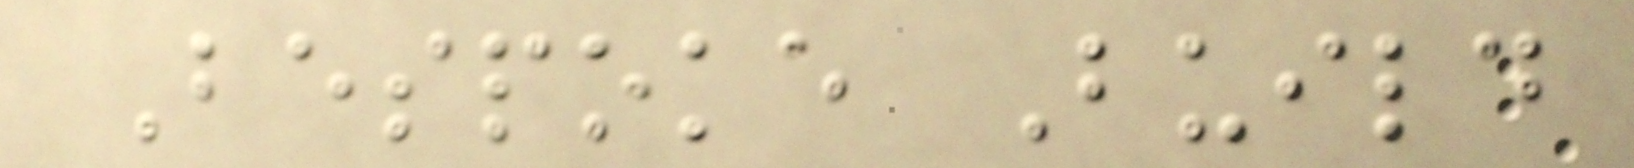Bespoke Build
